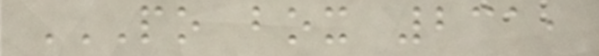PO BOX 231,
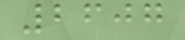2607
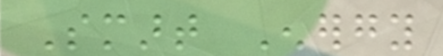Smart Energy
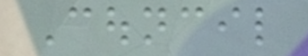Council
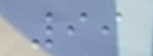99
